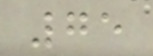75
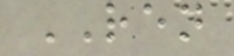REN
